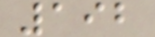192
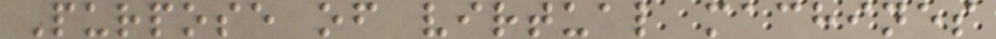Purpose of virtual machines
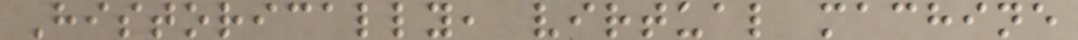Historically, virtual machine
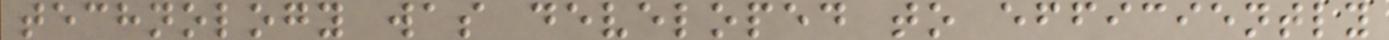technology was developed to efficiently
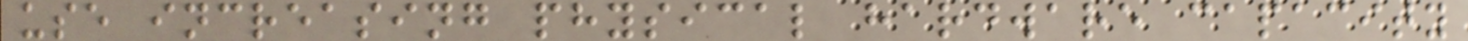use increasing physical hardware capacity
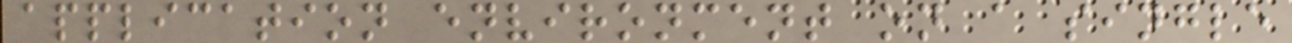application environment on a single
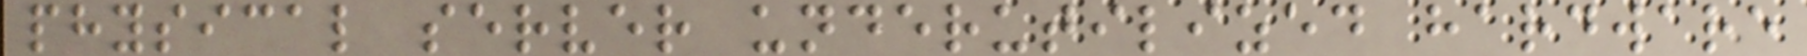physical server underutilized hardware
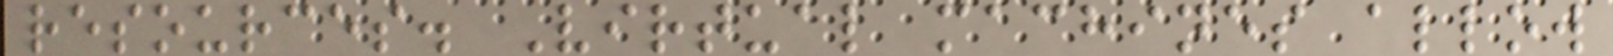resources. Virtual machines allow
